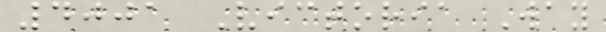4001 Victoria Way
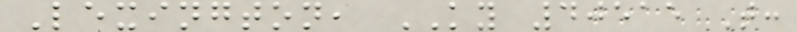Lexington, KY 40515 T:
